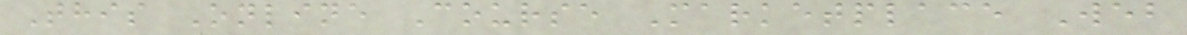This Online Course Marketplace Web
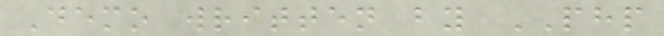Demo written by PHP
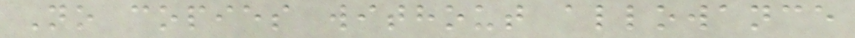No copies without allowance
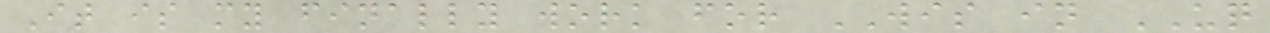It is my finally work for WIS in UQ
